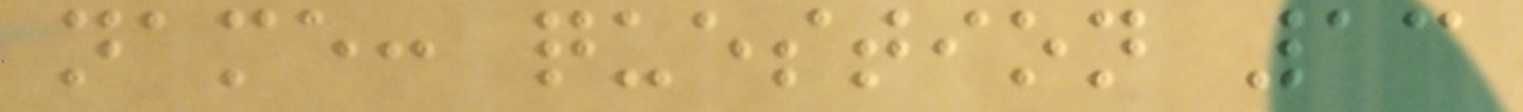name: question 13
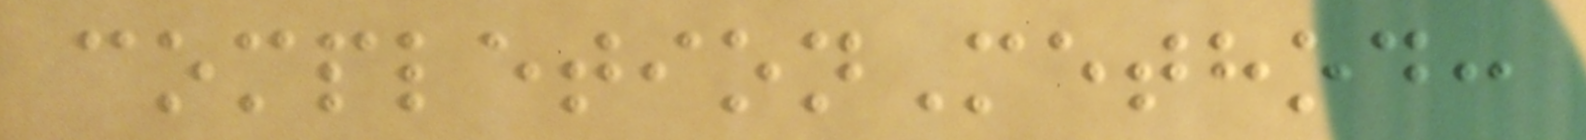completionMethod:
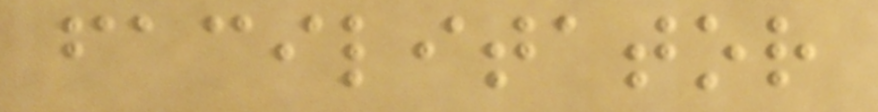facilitator
